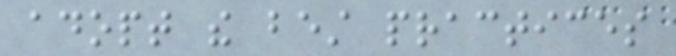adopt the best practices
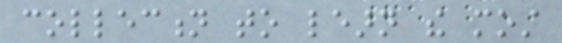collection to learn the most
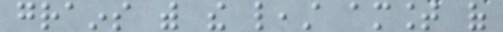grains with the least amount of
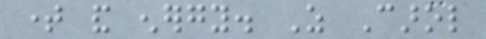time and energy. As Carol
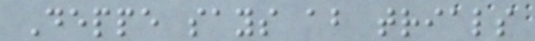Deppe says about trials
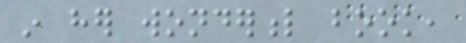in her wonderful book,
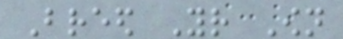Breed Your Own
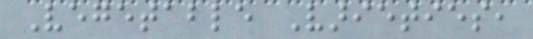Vegetable Varieties,
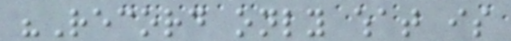"Record only what is
